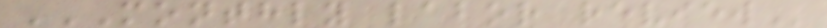MONTHLY LABOR REVIEW
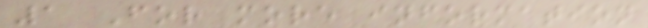1 For more information
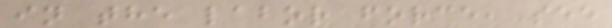in the labor force, see
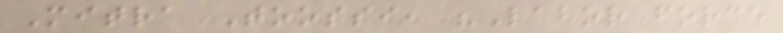Mitra Toossi, "Labor force
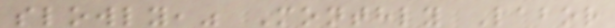slowly," Monthly Labor
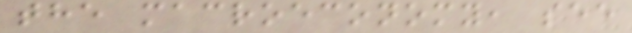the macroeconomy, see
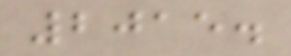2015.
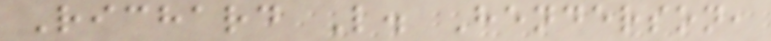Richard L. Henderson,
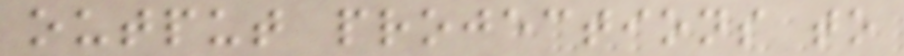output projections to
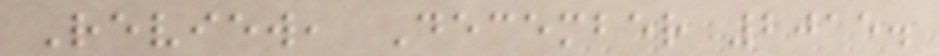Review, December 2015.
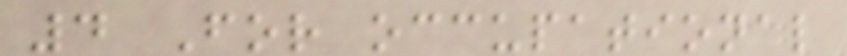4 For occupational
